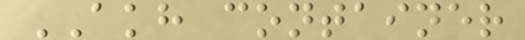AKH container
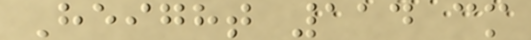Height 114 cm
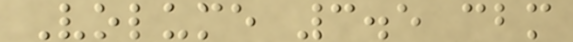Volume 3.5 cbm
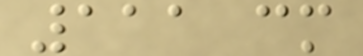111 cm
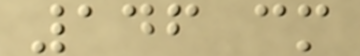146 cm
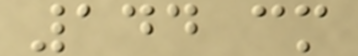144 cm
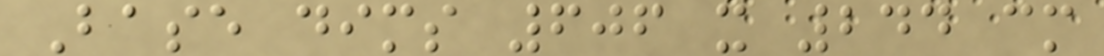Base dims 606 x 244 cm
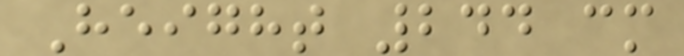Height 244 cm
